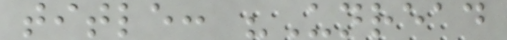title: "Unread
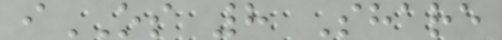iOS 8 Share
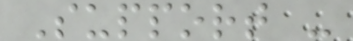Support -
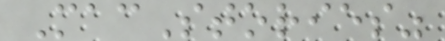MacStories"
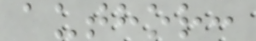author:
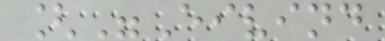["Eivind
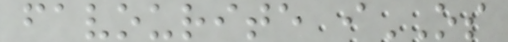favourite iOS
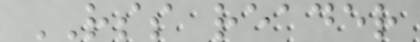RSS reader
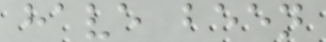have been
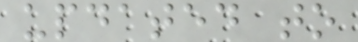updated to
